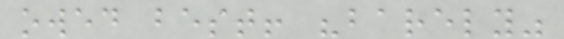owed best! "barely"
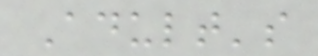Adult's
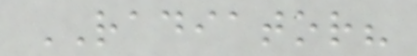RADIATOR?
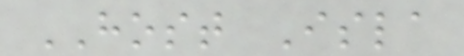HOST Isla
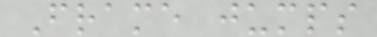Frame jumps
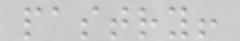pastry!
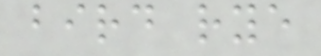bird rye
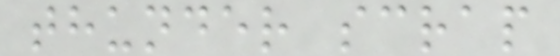thunder scrap
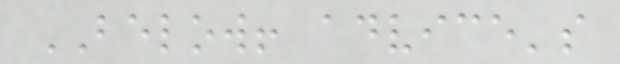BELOW! advice's
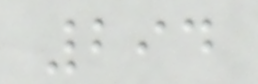294
